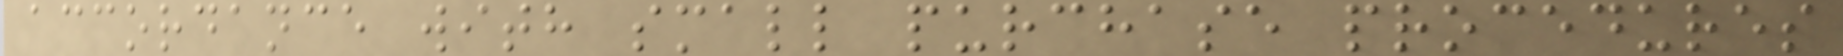accordance with small purchase procedures
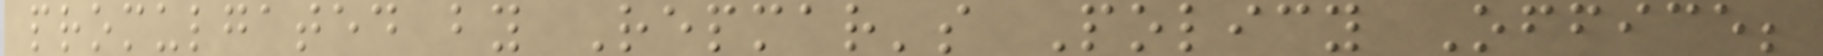promulgated by Repmar's Policy Office;
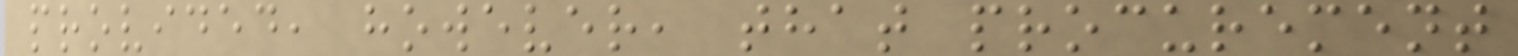provided, however, that procurement
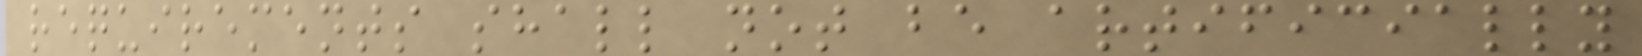requirements shall not be artificially
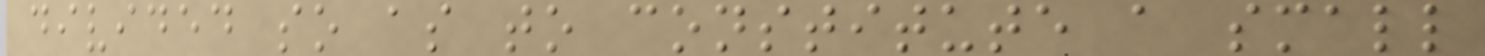divided so as to constitute a small
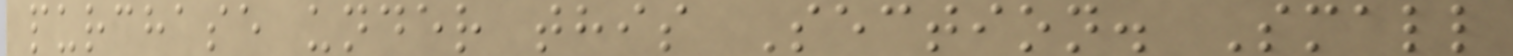purchase under this Section. Small
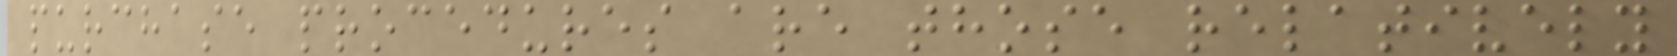purchase procedures are those relatively
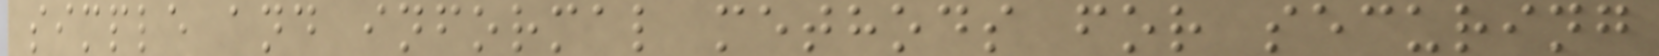simple and informal methods for securing
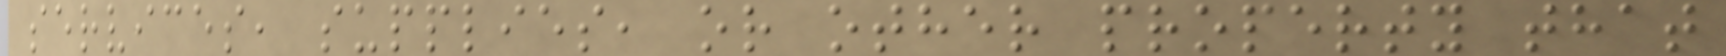services, supplies, or other property that
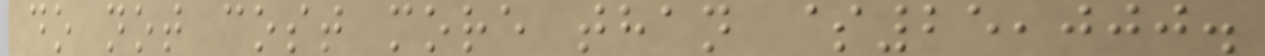do not cost more than $25,000.
